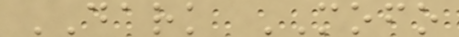DARK MOFO
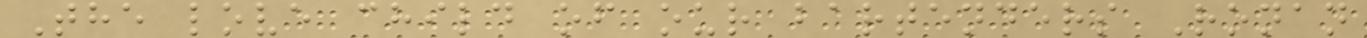The love child of our bartenders Ronan
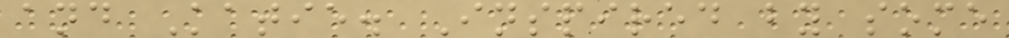and Katie. Inspired by some
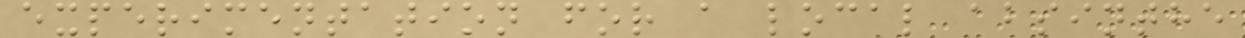experimentation for a local absinthe
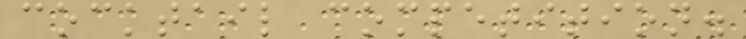cocktail competition.
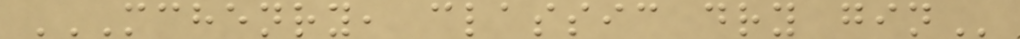MCHENRY, CLASSIC DRY GIN
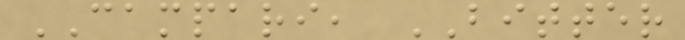CAMPARI, BITTER
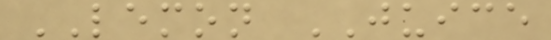LEMON JUICE
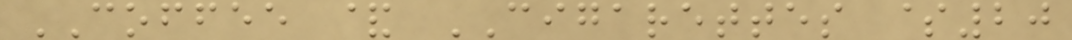COFFEE & CIGARETTES $20
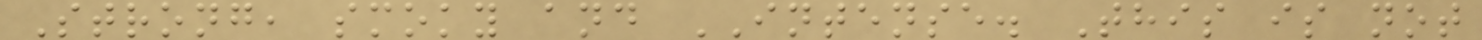Strong, smoky and INTENSE. This is not
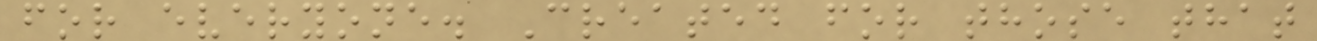for everyone. Created for those that
